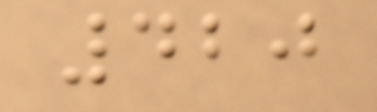420
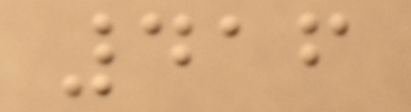416
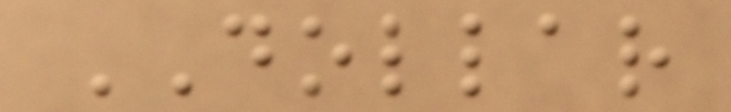DOLLAR
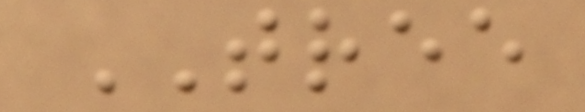TREE
